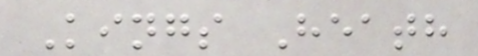Kings Heath
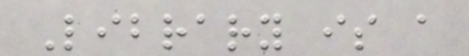Library is a
